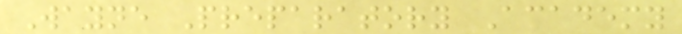Wayne Preparatory Academy
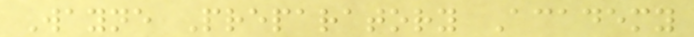Wayne Preparatory Academy
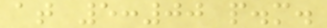at 5:00 p.m.
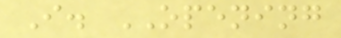I. OPENING
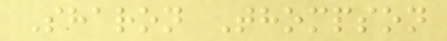Sharon Thompson
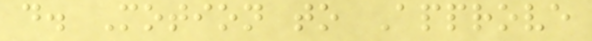d. Motion to Approve
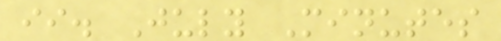ii. July Minutes
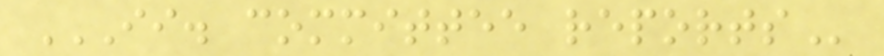II. COMMITTEE REPORTS
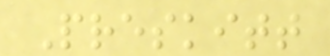Preskitt
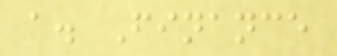a. Finance
